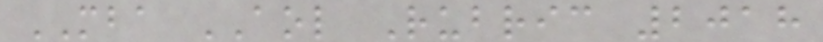MBA AOL Rubric 2018
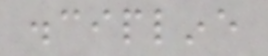discipline
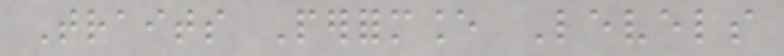Traits Performance Levels
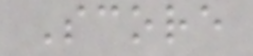Score
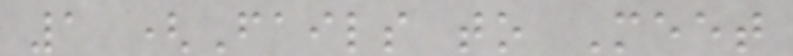1 (Fails to Meet
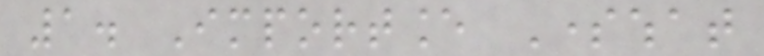1. Importance Somewhat
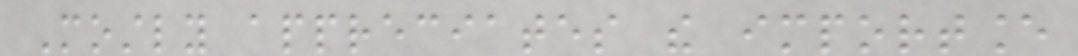Mostly appreciates the importance
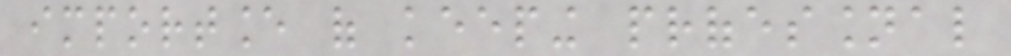importance of keeping professional
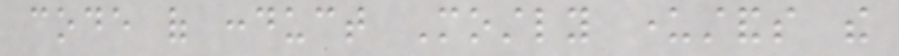code of conduct Mostly understands the
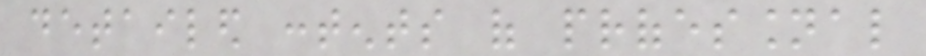detailed contents of professional
